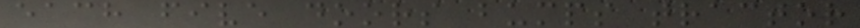each five doors bumps tractor
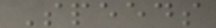Speeds
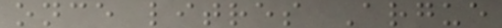once litres Argue
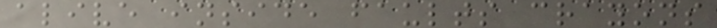alive inside faults crayons
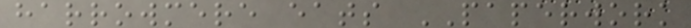harrowmere eats PAPERWORK
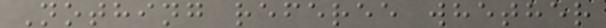Nothing referee whether
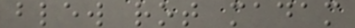blew rot madam
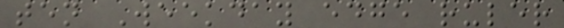ten Weekday edge ruler
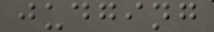judging
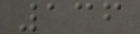136
